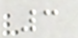3
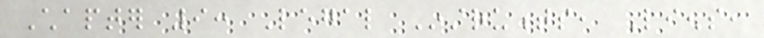Chapter 9: Legal Instruments, Liens,
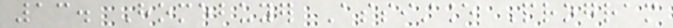13. Homebuyer Assistance Program
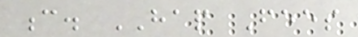c. HAP Fees
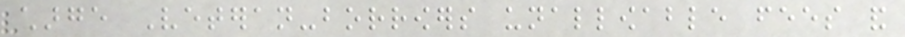charge Veteran-borrowers unallowable fees and
